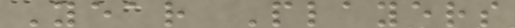Year Players
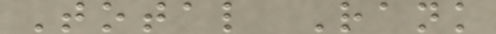Total Rank
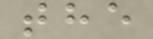the
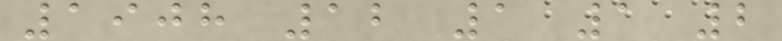1908 12 1 1 2
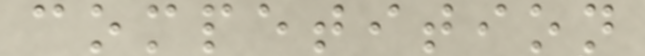competition
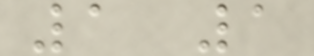1 1
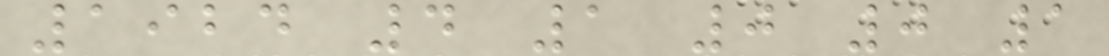1924 4 1 0 0 1
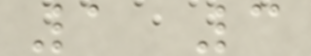1 3
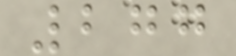277
